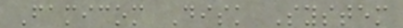Famicom Disk System
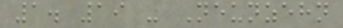1. 19 - Neunzehn
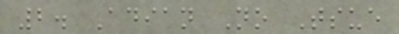2. Adian No Tsue
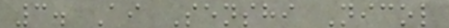3. Ai Senshi Nicol
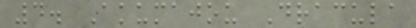4. Akumajou Dracula
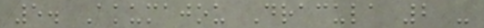5. Akumajou Dracula 2 -
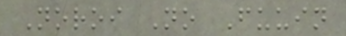Noroi No Fuuin
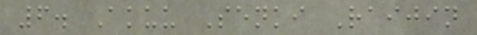6. Akuu Senki Raijin
